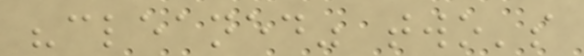"cleaned" two's
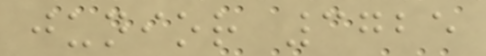junior 3725
